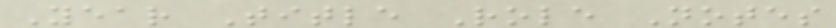Year Title Role Notes
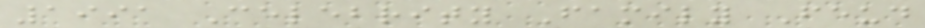1991 Celebrity Family Feud
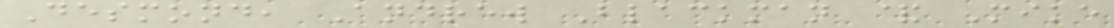Desmond, Andrew Blackman & Mike
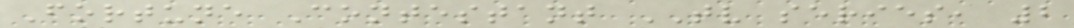Fortune Contestant TV series, 2
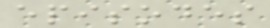episodes
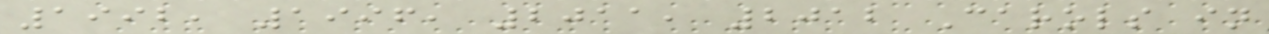1992, 1996, 2011, 2012 Carols in
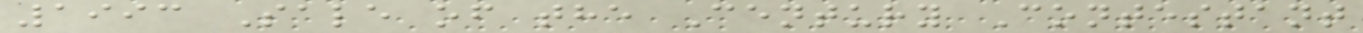1993 Sale of the Century Contestant
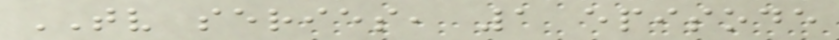TV series, 1 episode
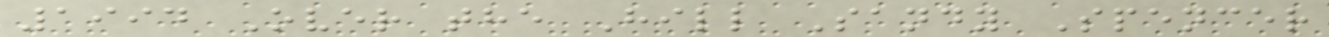1994 Over the Hill Sandy Spencer
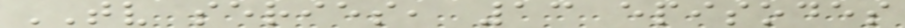TV series, 13 episodes
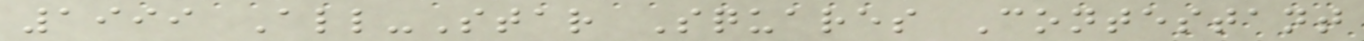1999 All-Star Squares Contestant
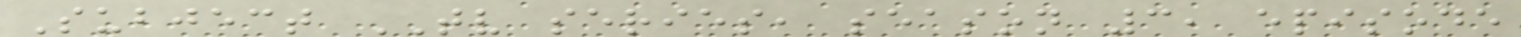Subject TV series, season 3, episode
